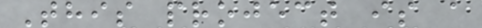This project is a
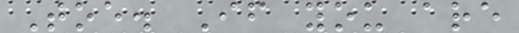Toe. If you are
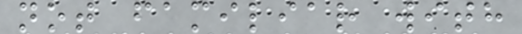not familiar with
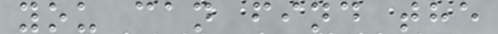you can find the
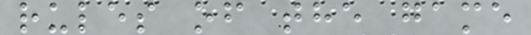rules of the game
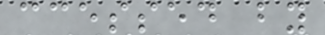ccessed by
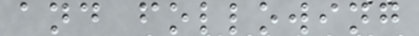and following
